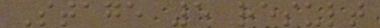Stage 5 result
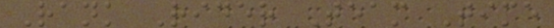Rank Rider Team Time
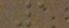1
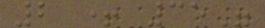2 + 35"
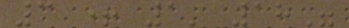3 + 1' 18"
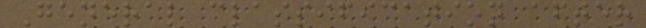General classification after
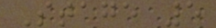Stage 5
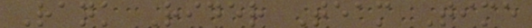Rank Rider Team Time
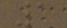1
